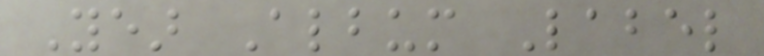Year Album Label
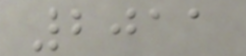2011
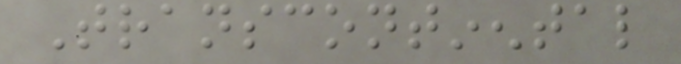Transcontinental
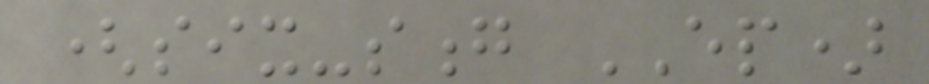(six-song EP)
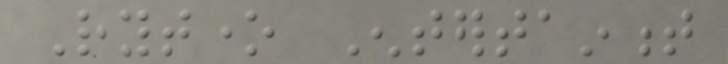Rytone Entertainment
